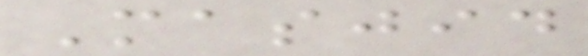Masjid
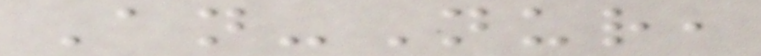An-Nur,
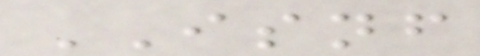ISNF
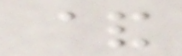&
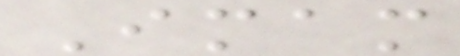Imam
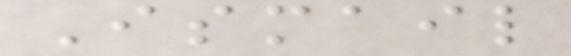Ismail
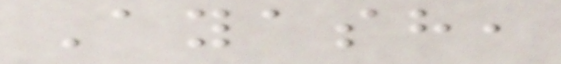Ayash,
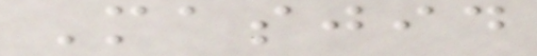Masjid
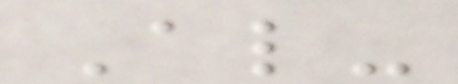Al-
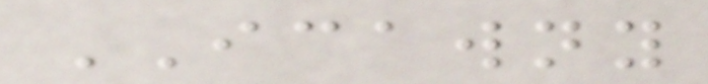ICAWNY
